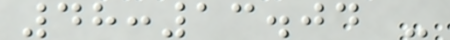48:13.04 -
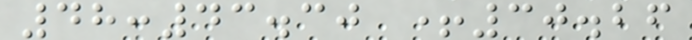48:43.30 +30.26
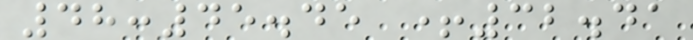48:45.45 +32.41
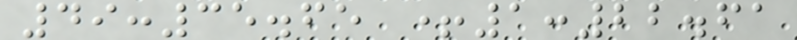49:35.65 +1:22.61
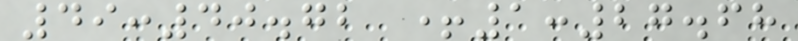49:40.72 +1:27.68
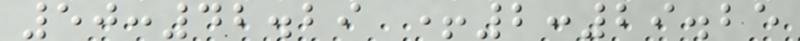50:42.29 +2:29.25
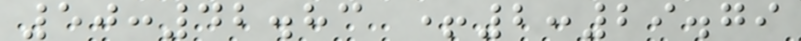50:42.83 +2:29.79
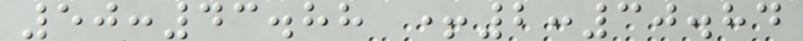50:43.88 +2:30.84
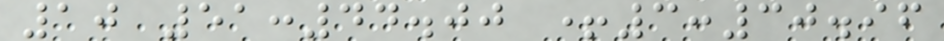10 51:44.00 +3:30.96
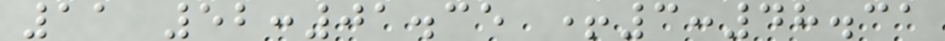11 52:01.35 +3:48.31
